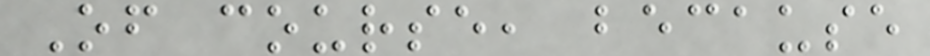Of course, because
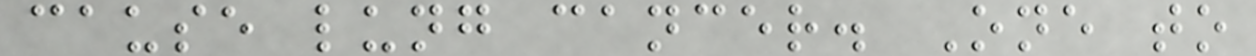cause lung cancer. One to
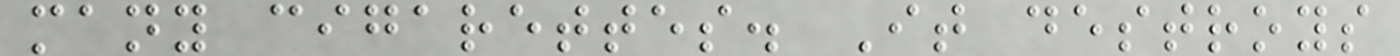many cigarettes. It destroys
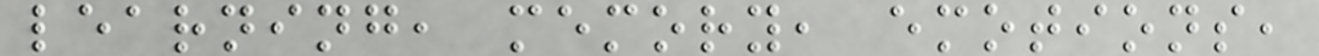learning, memory, emotions,
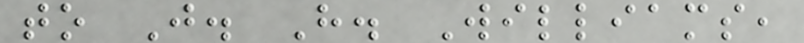to J. H. Williams,
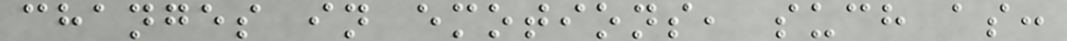changes in emotions, such as:
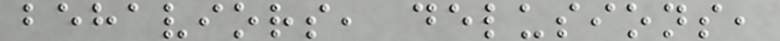behaviors, delusions,
